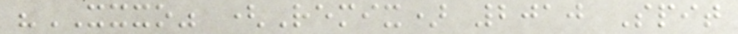"XXXO" (Remix) 2010 Spit
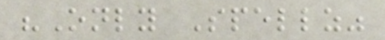"Only Spellz"
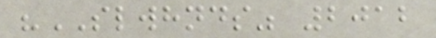"SLWHNDS" 2012
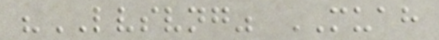"LVSVNG" MUAH
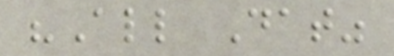"All Dat"
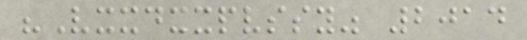"Vxxdxxpvssy" 2014
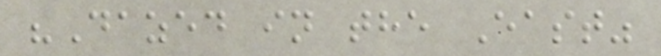"Dazed in the East"
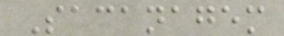Sacanagem
